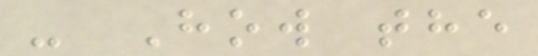- How the
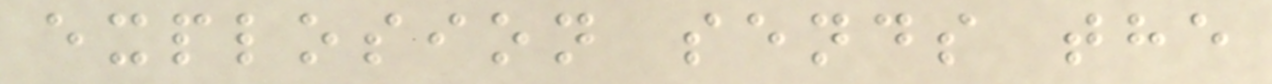explosion sends the
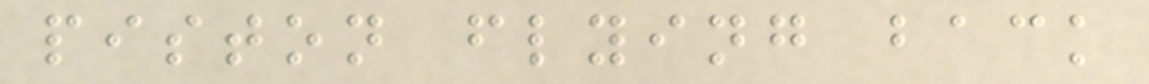piston flying back
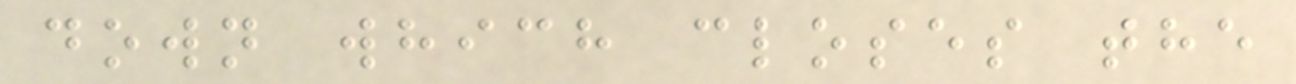down which closes the
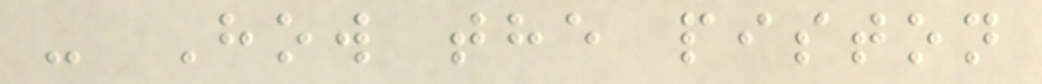- How the piston
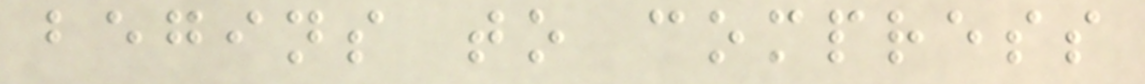begins to compress
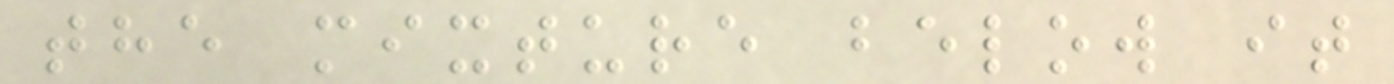the mixture below it
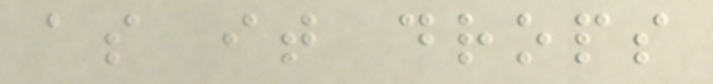as it drops
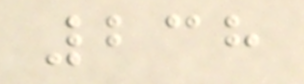238
